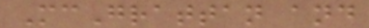McGrattan and
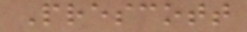Prescott
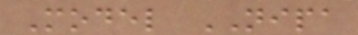Model NIPA
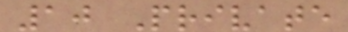10 Private
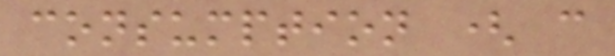consumption ( c
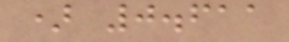) 0.611
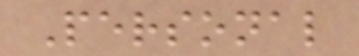Personal
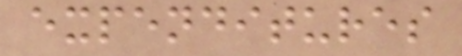expenditures
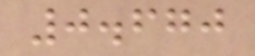0.670
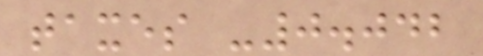taxes -0.042
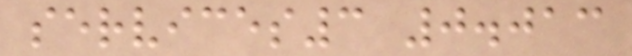services3 0.013
